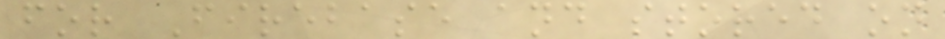for Firebase and stored on
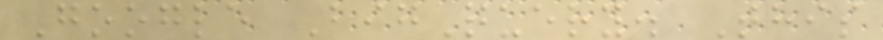Google BigQuery. This
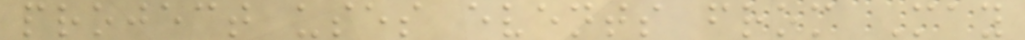project uses events from May
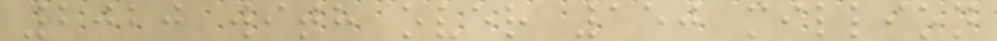2020 with over 150 million
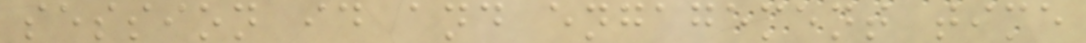session id and engagement time
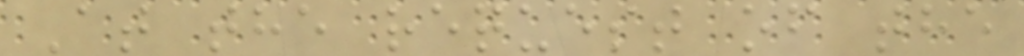At the request of the
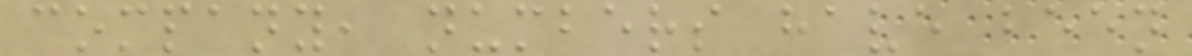company, numbers have been
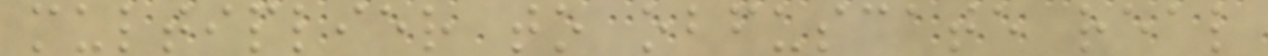multiplier to obfuscate real
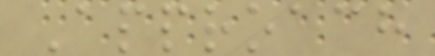Approach
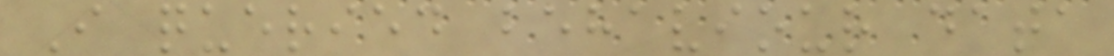I queried behaviour data
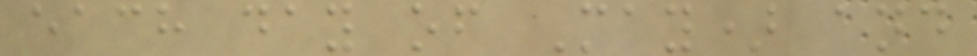each day of May) and
